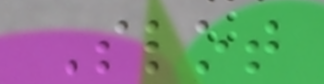Slot
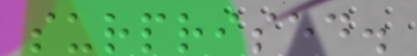surprised.
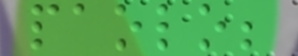paolo;
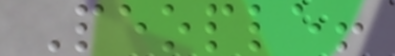People!
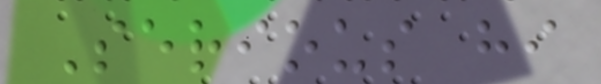Serious hi
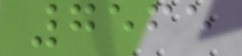7565
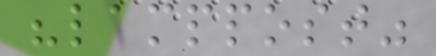"lamppost"
